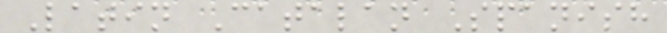Latin Catalan Spanish
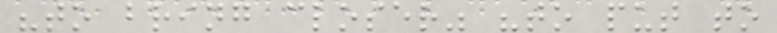"to bring closer" "to put to
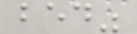bed"
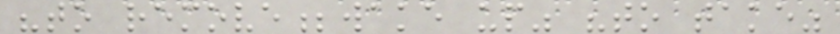"to remove;wake up" "to take"
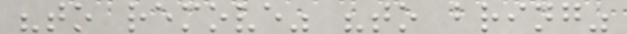"to remove" "to bring"
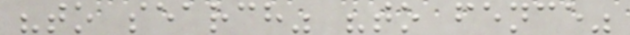"to search" "to fence"
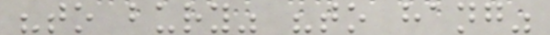"to bury" "to hang"
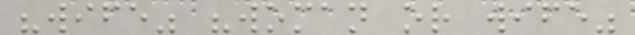"wife" "woman or wife"
